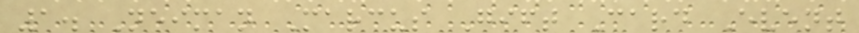1. Neiman Marcus Gift Card Event
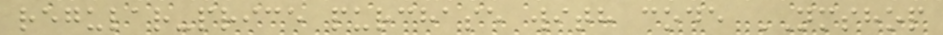regular-price purchase with code NMSHOP
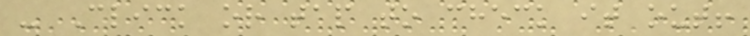- Click or tap to check it out!
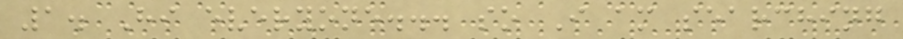1. Hi everyone... so I am searching
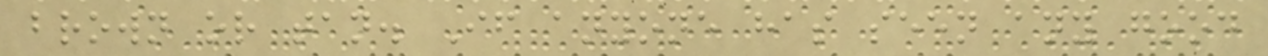brown or tan. If anyone has seen any good
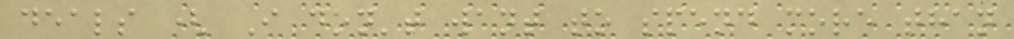deals ( I don't want to spend more than
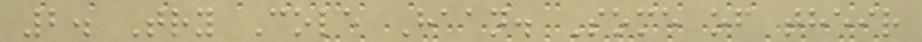2. Try Cole Haan. Some of their
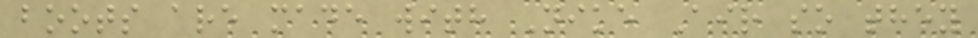boots are made with Nike Air so they
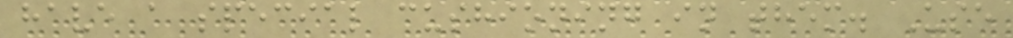have a special cushioning in them. Use
